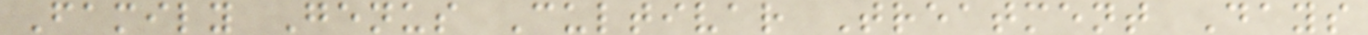Family Genus Cultivar Treatment Days
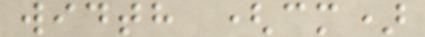width (cm)
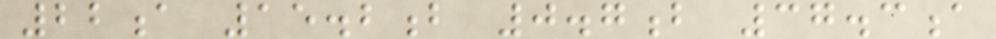22a 15.2b 0.7b 37.3a
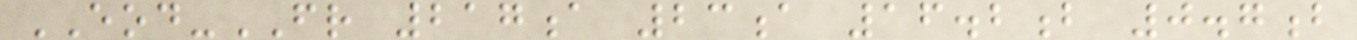EOD-FR 217a 23a 16.2b 0.7b
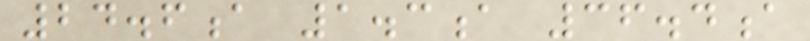24.6a 1.3a 36.4a
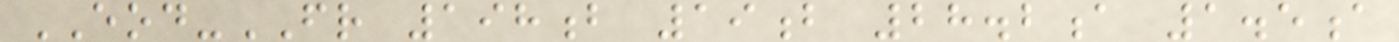EOD-FR 198b 19b 28.2a 1.5a
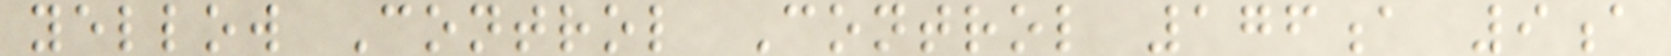yellow Control Control 176a 9a
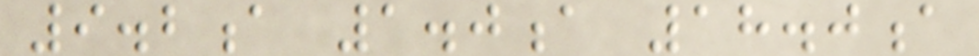9.2a 1.0a 18.0a
